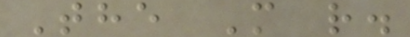The M r.
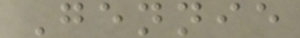Gennie
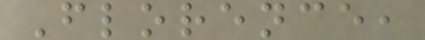Florence,
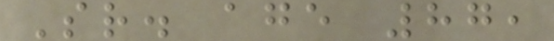Sr. age 87,
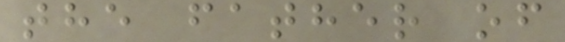the father of
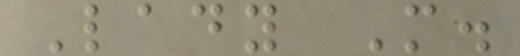Lady M.
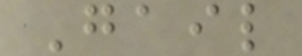Gail
